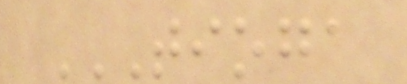TIOGA
